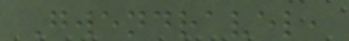Gwendravel,
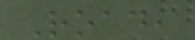Road,
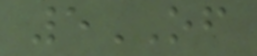5OF
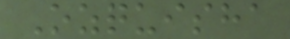Ozquisha
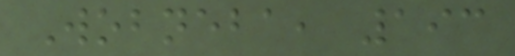Wobneba, 193
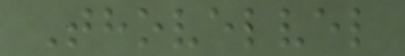Thovelvel
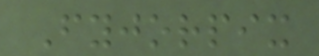Fyjorpix
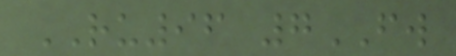RU96 7FW
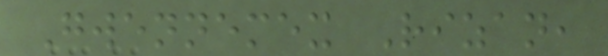Gwennemex Rizan,
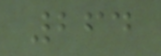264
